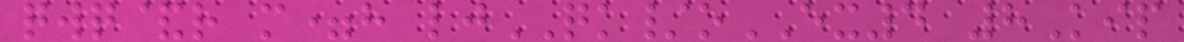qwq&r m=h ljQK/oEX4 8Kip
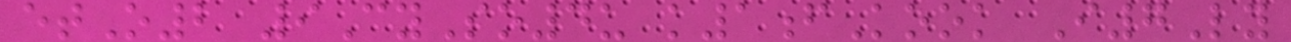etO2 9CySo4u k1fKook I7Ly
